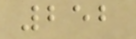252
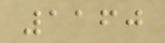1160
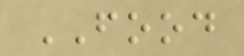FOOD
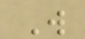W
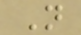N
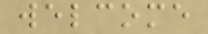welcome
